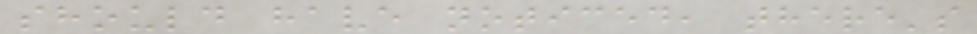should have noticed, there's
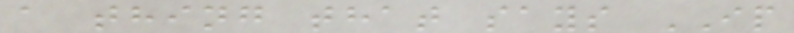a thing that says IP
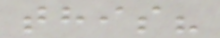this?
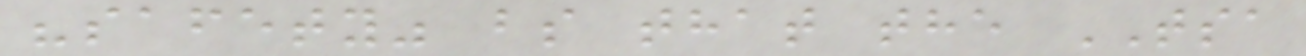"safety" bs that the TSA
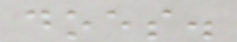does.
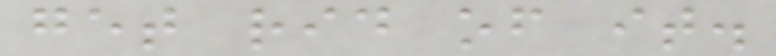get rid of it.
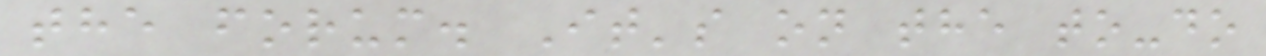the forum. It's on the to-do
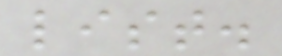list.
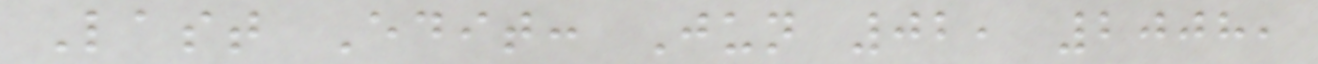Last Edit: Jun 02, 2008,
